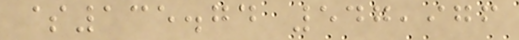$135.74 547,976
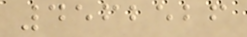4562526
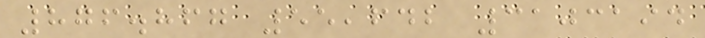876.867 55,642 3103194
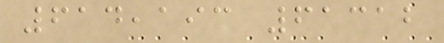614,193 61312
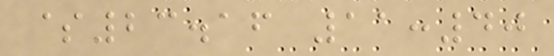$23.16 11:40
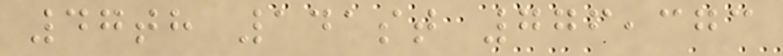47th 141st 776,373
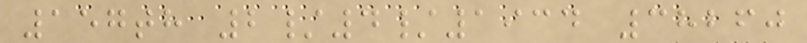157th 2/4/1934 38260
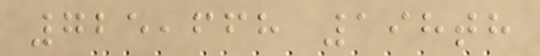725,668 198th
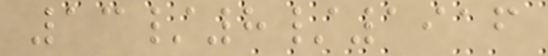13/8/1916
